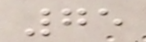75
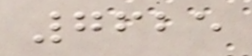7625
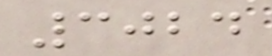3024
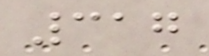317
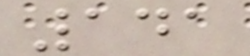141
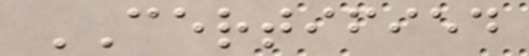CERTIFIED
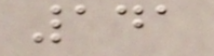141
